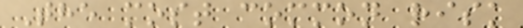The most common risk
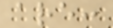are:
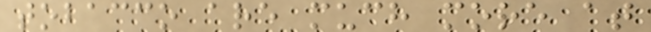tobacco are much more at
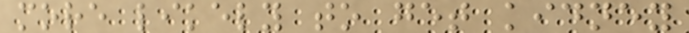more likely to get kidney
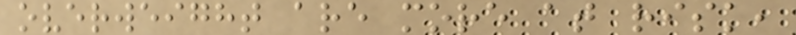overweight are more at risk,
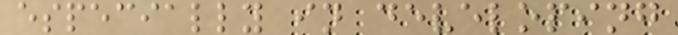especially in developing
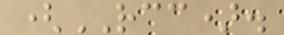(RCC).
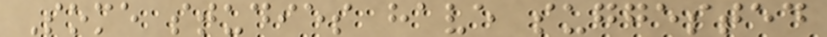Some studies have suggested
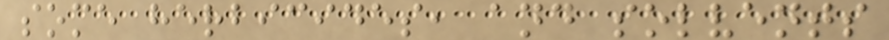some herbicides, and solvents
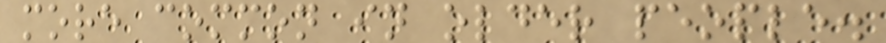more common in older people.
